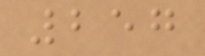257
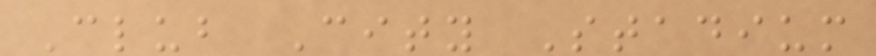Club City Stadium
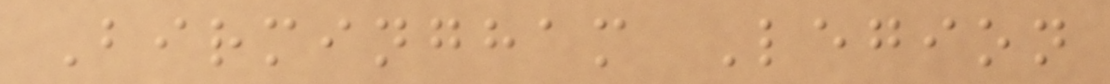Birmingham Legion
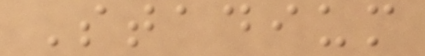Stadium
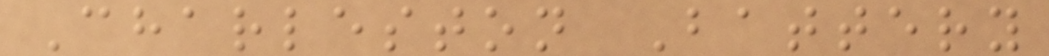Charleston Battery
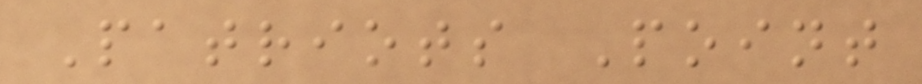Patriots Point
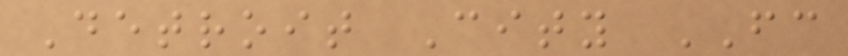Detroit City FC
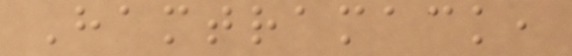Hamtramack,
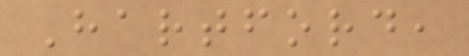Hartford,
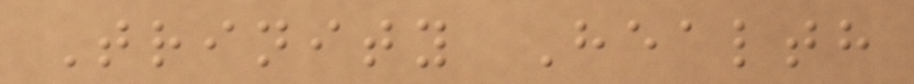Trinity Health
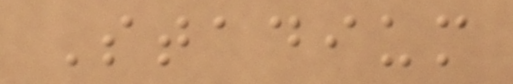Stadium
